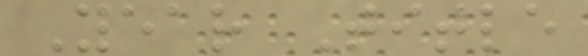Year Title
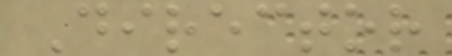Director
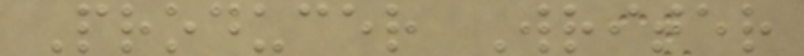Producer Writer
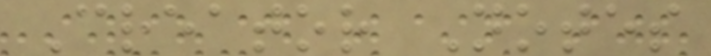Creator Notes
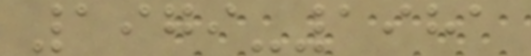1979-1981
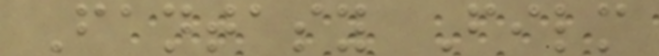Fantasy Film
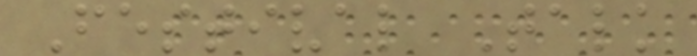Festival Talk
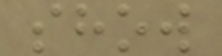show
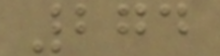274
